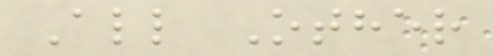All Other
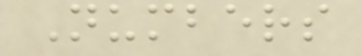Numbers
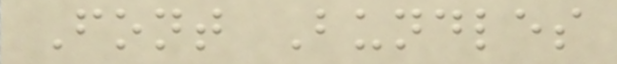Font Bundles
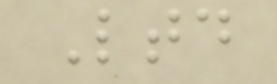Ltd
